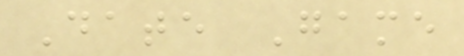Date Game
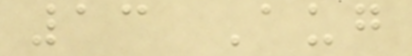13 Aug
